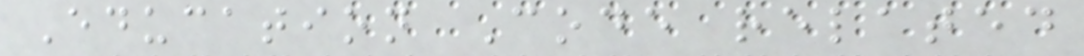Education Code related
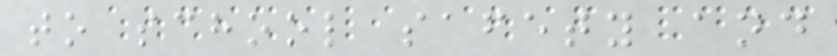to school safety and
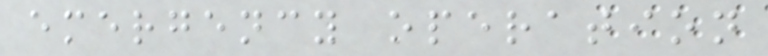emergency operation
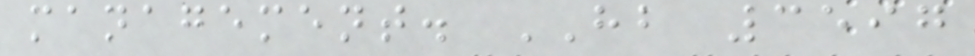management. HB 3597
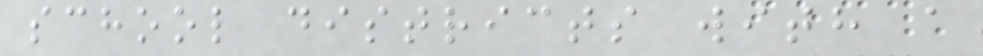school districts with a
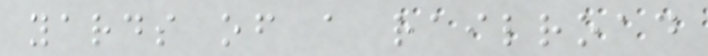yards of a railroad
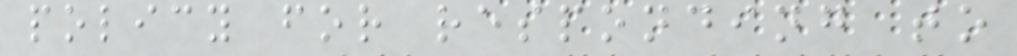policy for responding to
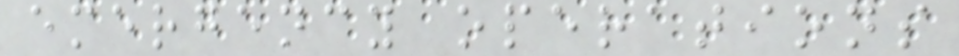emergency operations
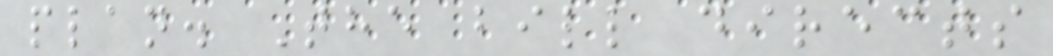plan. The bill directs
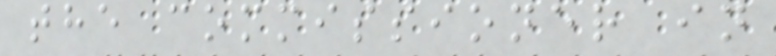the commissioner in
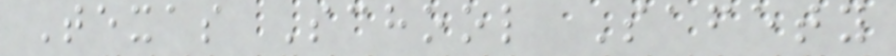Texas School Safety
